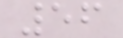56
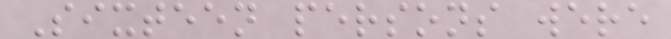Sixteen persons were
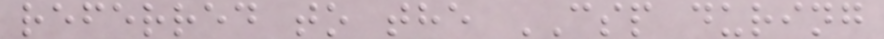referred to the CSP during
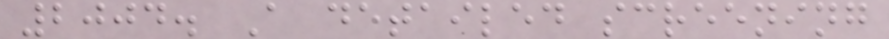2004. A detailed screening
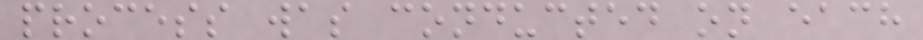process was conducted on each
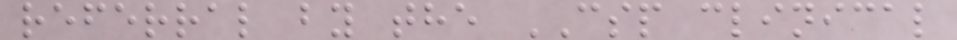referral by the CSP clinical
